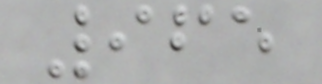965
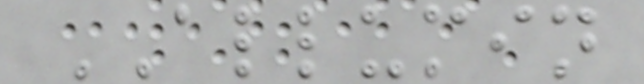ALLUMIN
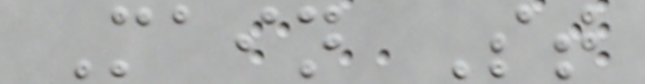Main St
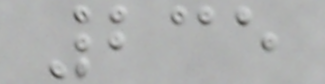235
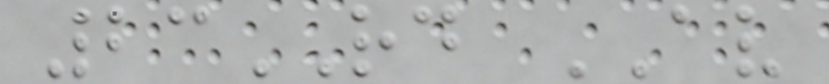23RD AV
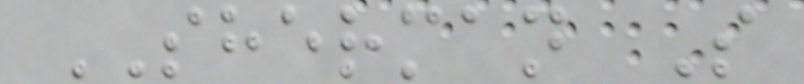SHERMAN S
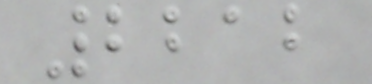2212
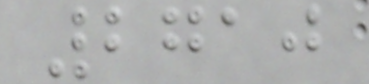2710
